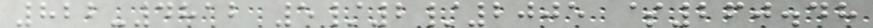822-4812 5/2/2005 $260.48
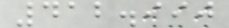412.990
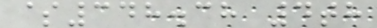$348.38 4th
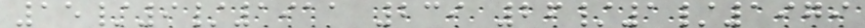15/9/1911 239 26/1/1979
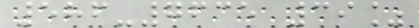586-7635 39%
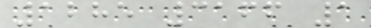1285 3166 1
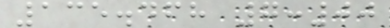135.468 7:00
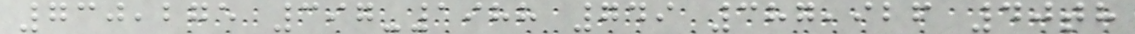730,275 397-1988 749 387,926 40th
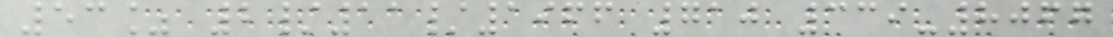53% 2/11/1966 710 339-8067
